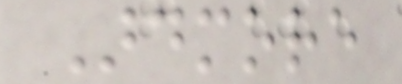Ardmore
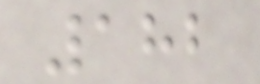182
